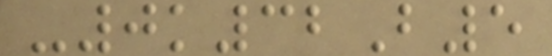-0k32B5
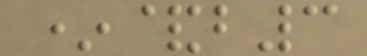*&b3
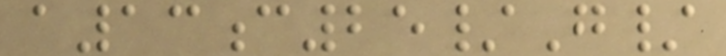a13c25/G/
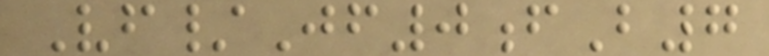Vf/Jf0fB7
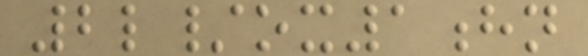2l/ox1hn
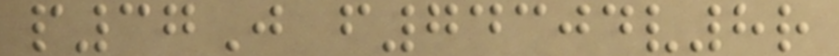p37J f74304v8r
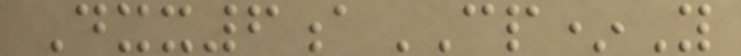Dxx6aCP*Y
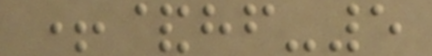+&hf-5
